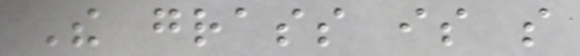The grass is so
